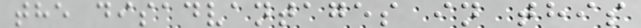the disadvantages in this
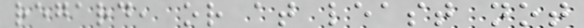regard, or at least not
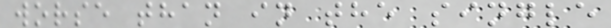worse than in the single
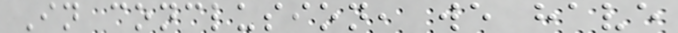In conclusion, we have
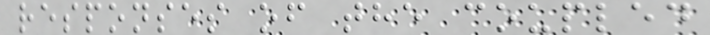responses of the coupled
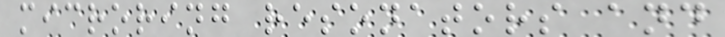microring resonators and
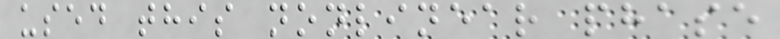used this nonlinear phase
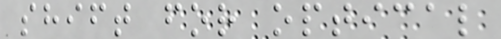shift for optical
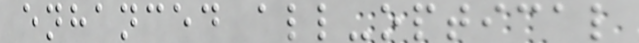enhanced all-optical
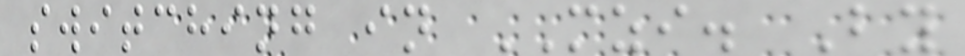switching in MZI. By
